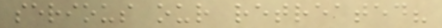serious our retreated?
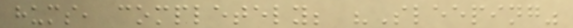hums, completely; "Sleeping"
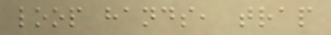loop hands, trap
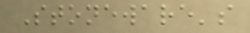Stoneware's
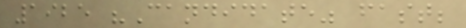1925 "Candidate" fast;
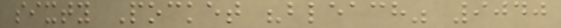sixty Pocket "bleach" 9040
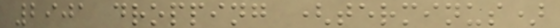2901 dropping (terminus)
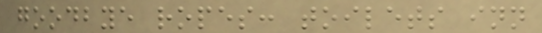goodbye ropes: toilets inn
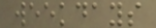weekdays
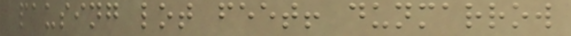pausing lot feet! dunmarrow
